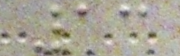13
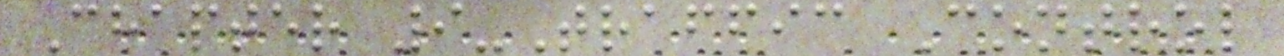Chapter 9-Traffic Control
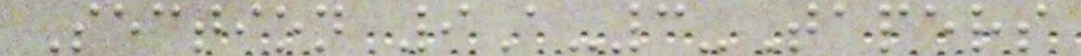Section 9A-3-Tapers
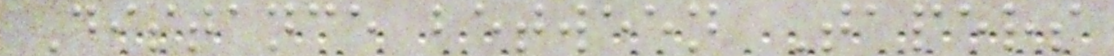Distance between Tapers
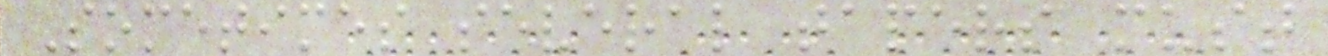Sometimes several tapers must
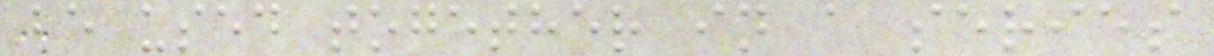be used together in a series
